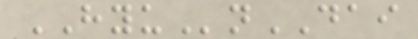HYUnDAI
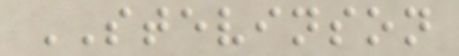STEVINSON
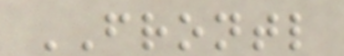FRONTL
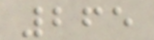265
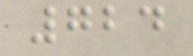724
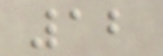12
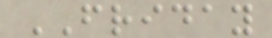FRIDAY
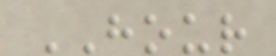HOUR
